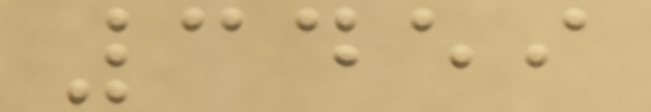3459
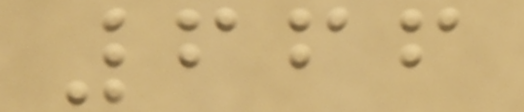666
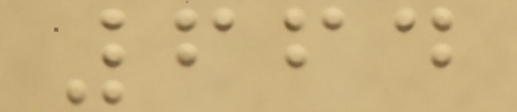664
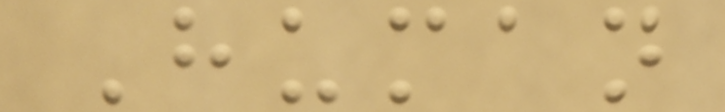Human
